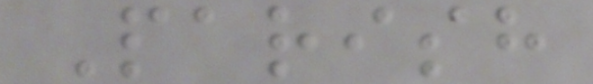Parish
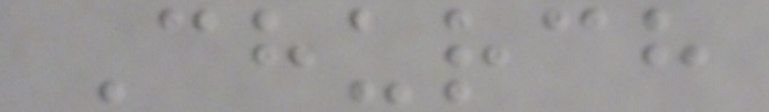Church
